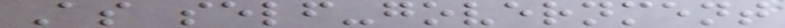As self-government
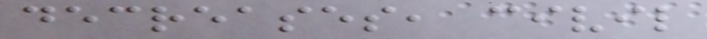decreases, civil
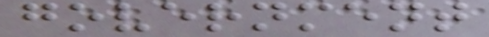government
